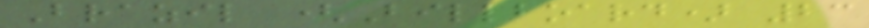Brazil (Billboard) 23
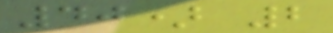40) 2
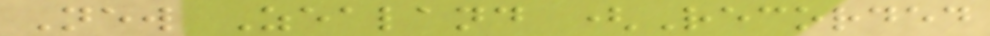New Zealand (Recorded
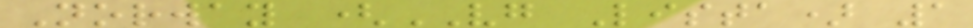Norway (VG Lista) 1
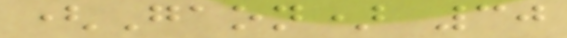(Gaon) 30
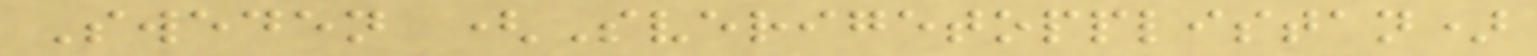Sweden (Sverigetopplistan)
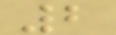2
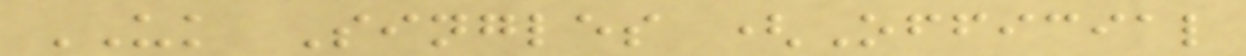UK Singles (Official
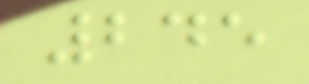245
